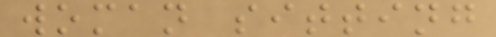woman sitting
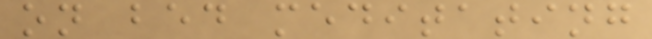on bed meditating
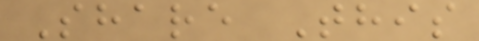Share This
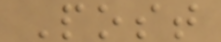Post
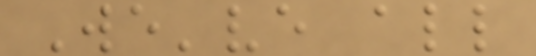We've all
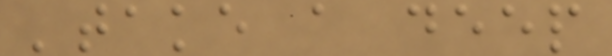'take a deep
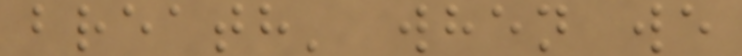breath' when we
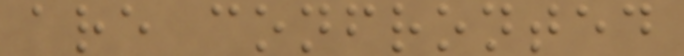are confronted
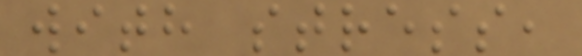with stress,
